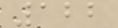122
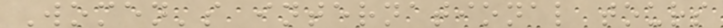Women's international tours
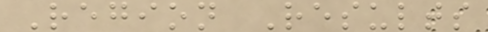Region Results
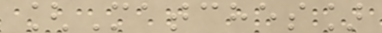[Matches]
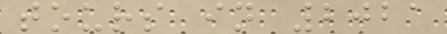tours in 2021
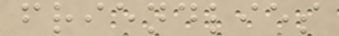friendlies
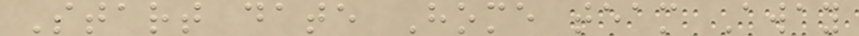Start date Home team Away
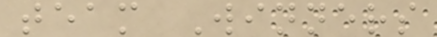team Winners
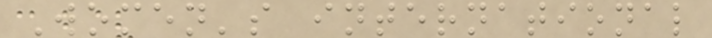Women's international
